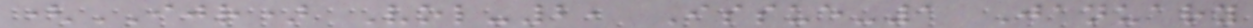(IJR) Vol-2, Issue-1 January
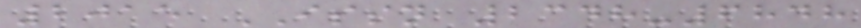2015 ISSN 2348-6848
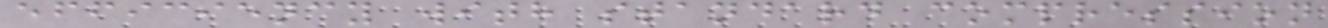efficiency with standard compression
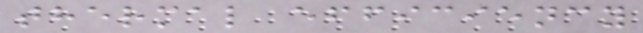thermal efficiency
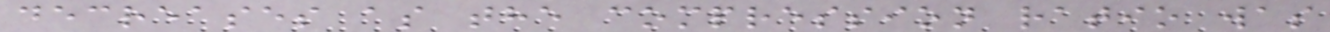decreases as the compression ratio was
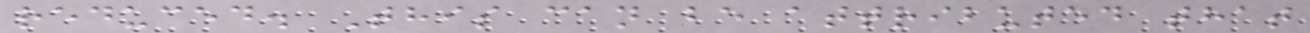reduced. This can be attributed that
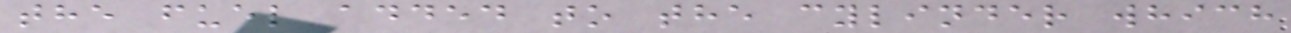the fuel added to the cylinder which
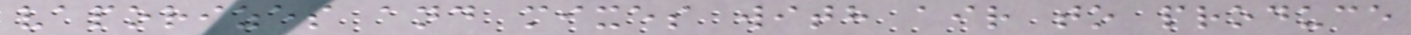vaporizes and mixes with air to produce
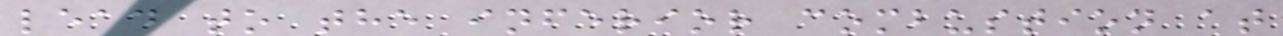lead to the inferior combustion at
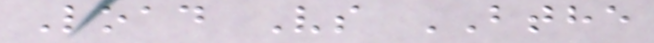Load Vs BTHE
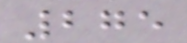275
